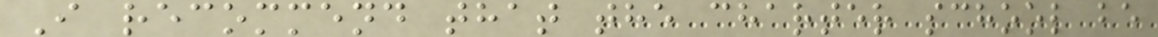I recommend that the charter school be
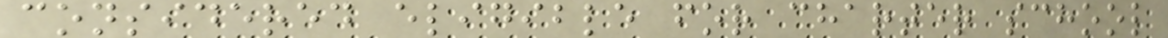considered eligible for charter school
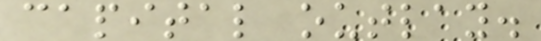capital outlay.
